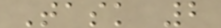Task 2
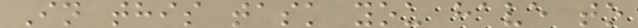In this task you have to
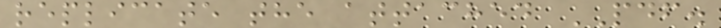replicate the attached PDF.
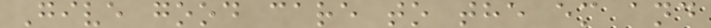Give good care to the em and
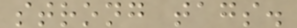strong tags.
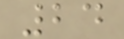24
